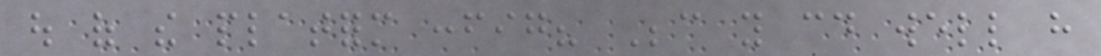out of the platform config? Because you could well have
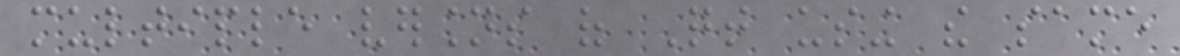multiple versions of Qt using the same
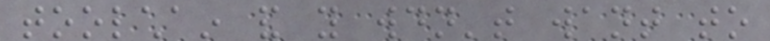toolchain and you wouldn't want to
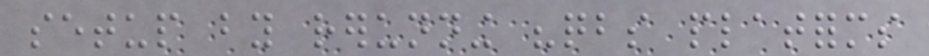setup by rerunning "qbs platforms
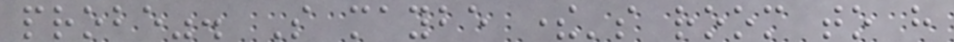probe". So maybe there's room to have
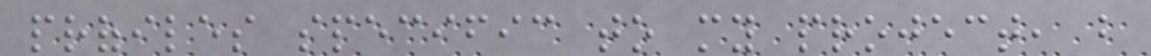profiles specific to my project, but
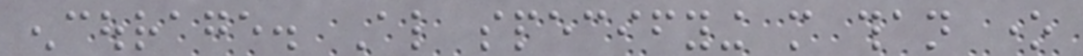encourage. Also specifying more than one
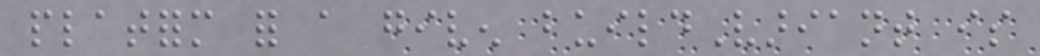platform for a given buildVariant is
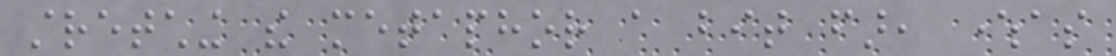stretching the metaphor a bit far, whereas
